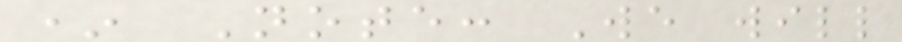* Note: We will
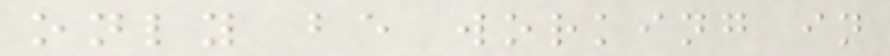only be working in
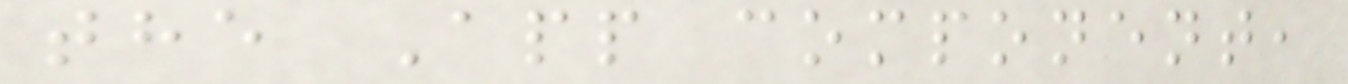the App component,
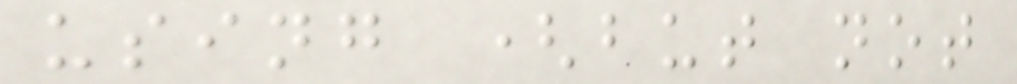using (but not
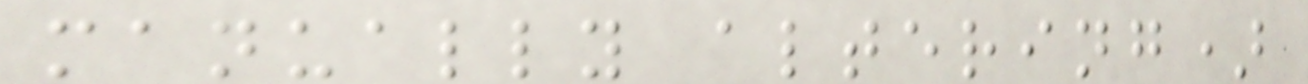manually altering)
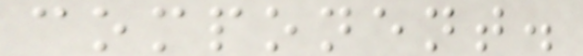component.
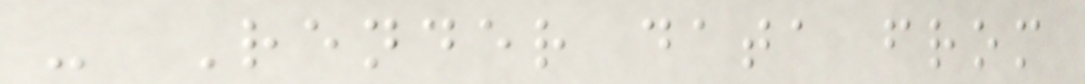- Render data from
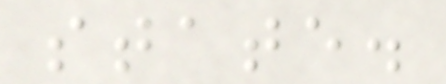state.
